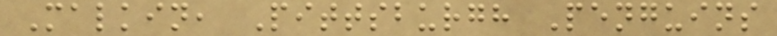Malkin, Pittsburgh Penguins
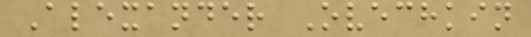Alexander Ovechkin
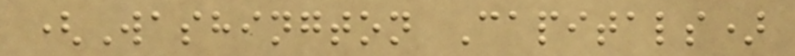(Washington Capitals)
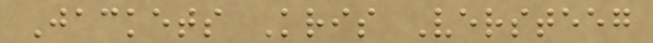Jackets Kris Versteeg
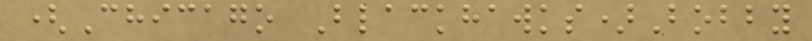(Chicago Blackhawks)Bobby
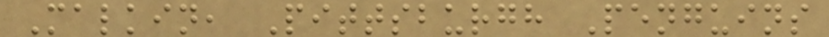Malkin, Pittsburgh Penguins
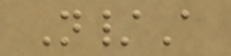N/A
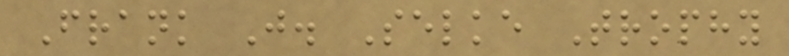Frank J. Selke Trophy
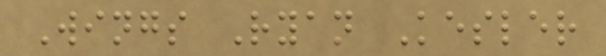Wings Ryan Kesler
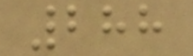288
